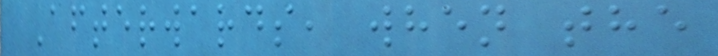Afterwards, when the
